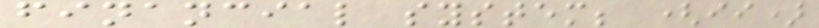financial system; (ii)
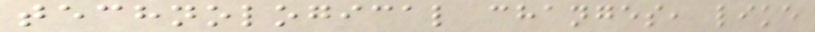technological changes, like
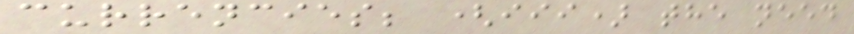currencies; (iii) the need
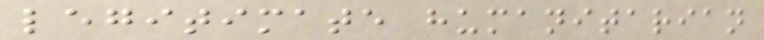legitimate humanitarian
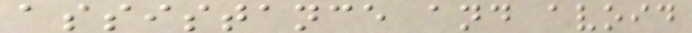assistance and avoid
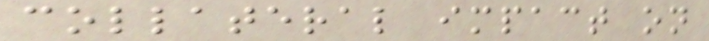collateral impact on
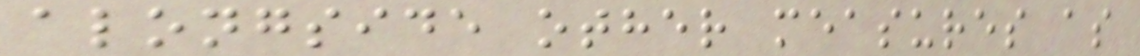alongside other measures as
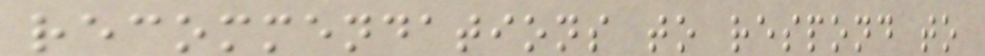recommendations to respond to
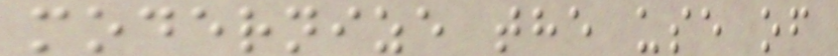modernize the use of
